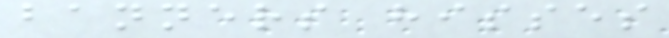banners hisses
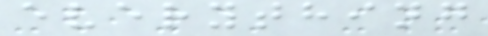everything
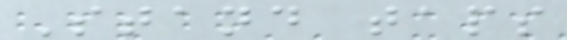Stand taps
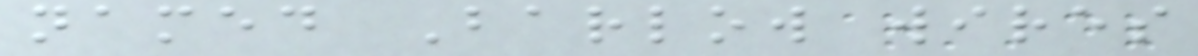named Barlow wires
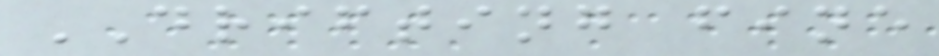DRIFTING fine
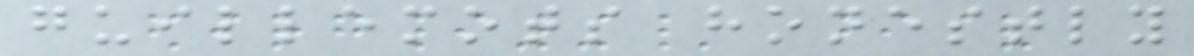guillemots honestly
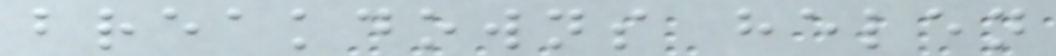breakdowns helen
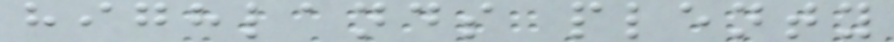highlands plenty
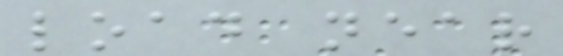load near
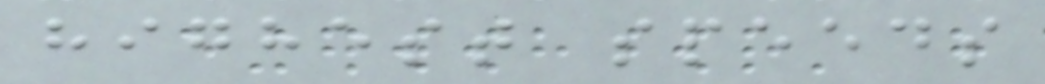highest speeds
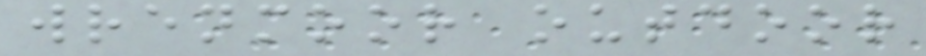wrenmoor outdoor
